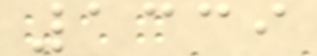1339
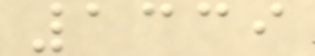1339
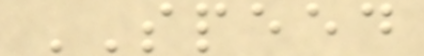SPEED
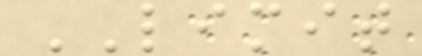LIMIT
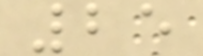25
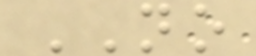NO
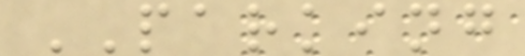PARKING
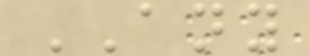ANY
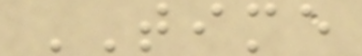TIME
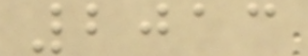2013
